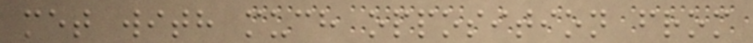met with much opposition from
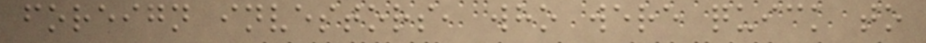foreign investors, who were quick to
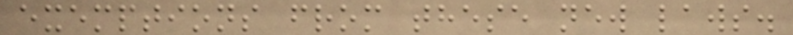exemptions from these new laws.
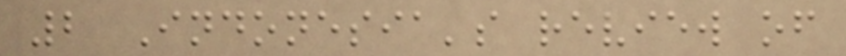2 Indonesia's review of
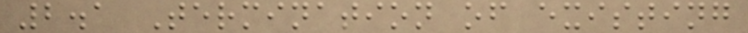2.1 Termination of existing
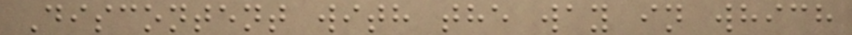Discontent with the way in which
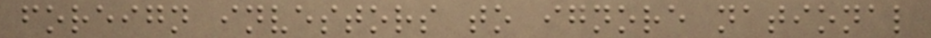foreign investors to ignore national
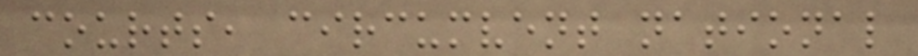courts, circumvent national
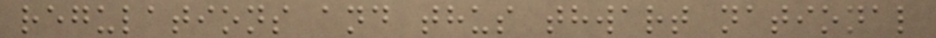regulations and thus thwart national
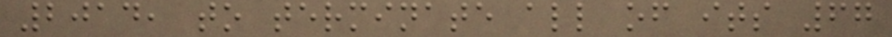2014, to terminate all of its 67
